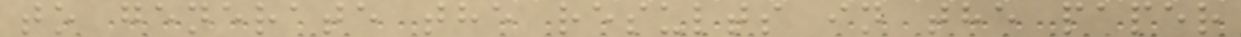to generate the results in the paper
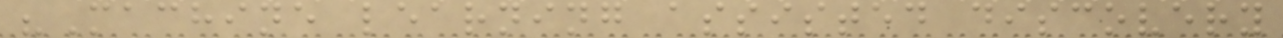"Machine learning assisted discovery
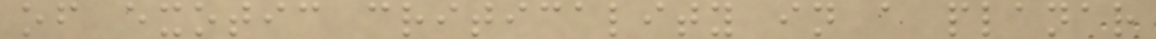of exotic criticality in a planar
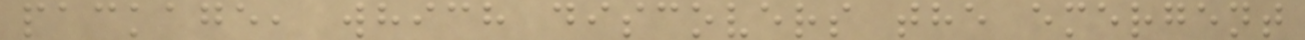package, which discovers the emergent
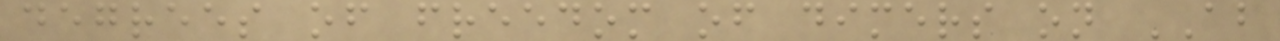degrees of freedom of dimers on AB
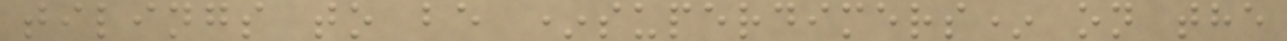tilings to be *superdimers* on the
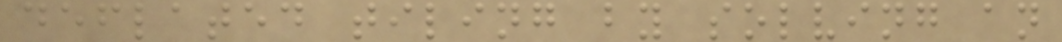deflated tiling by solving an
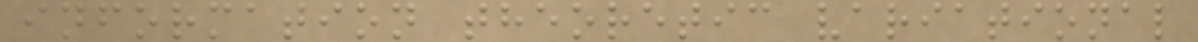information theoretic variational
